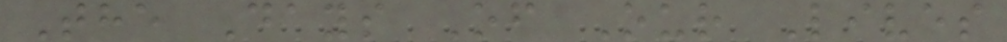The Days Of Our Lives
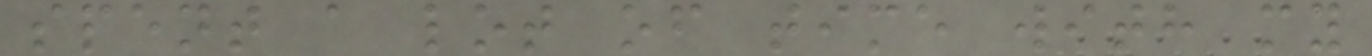spent a lot of time with my
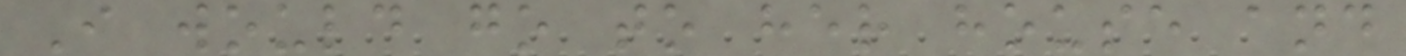I would go to her house and
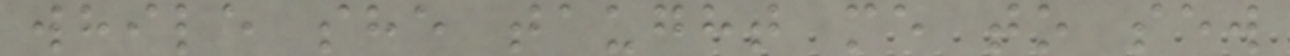while she taught me to sew
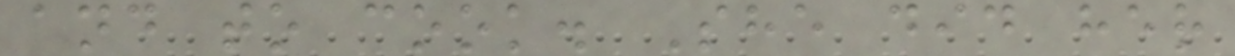and to cook. She did her
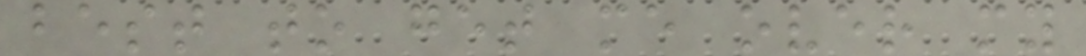best to get me over my
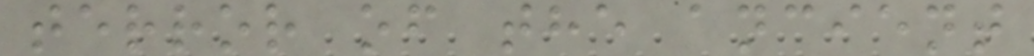terror of the ancient
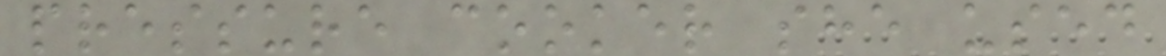pressure cooker she used
